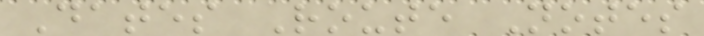Dates Route Notes
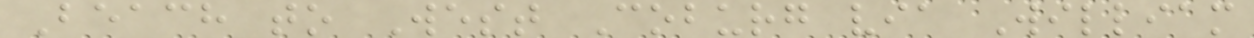Beach to West Coburg via William
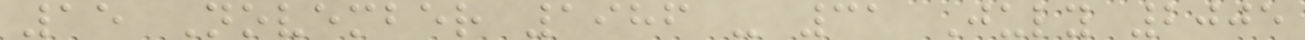15 November 1986 - 31 July 2005
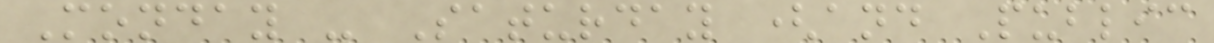Monday - Saturday (and Public
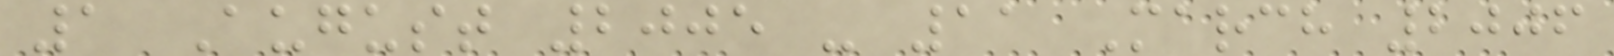1 August 2005 - 11 March 2006
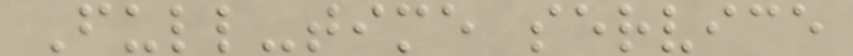Full-time service
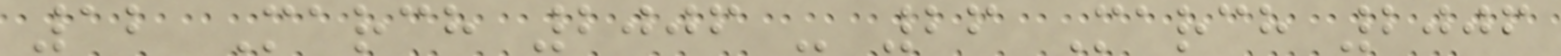12 March 2006 - 26 March 2006
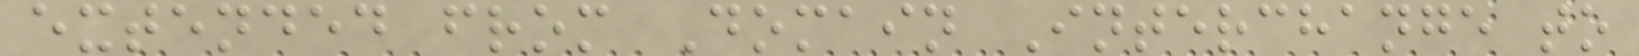extended from Domain Interchange to
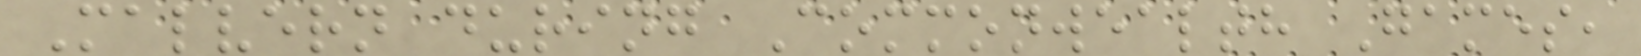Malvern during Commonwealth Games,
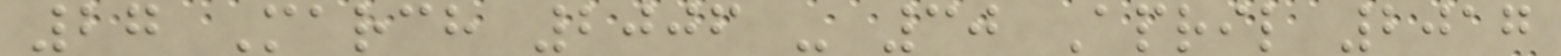27 March 2006 - 30 April 2017
